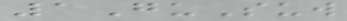1GuSuw
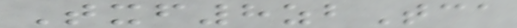Txf8zbTca
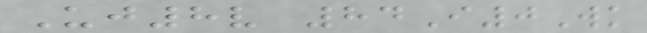Uj8v 84I0Wk
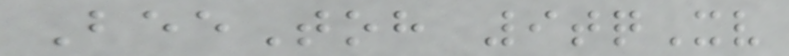BeeToh 9tqXv
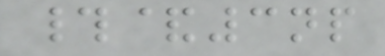#&3np
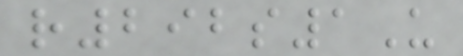r292s1U
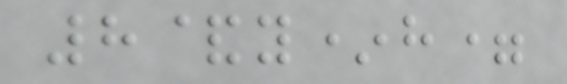8&y*h=
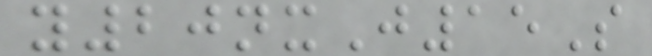y20nxJ15S
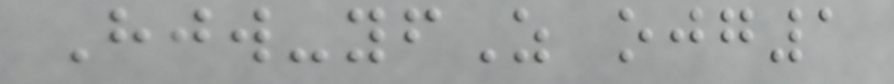Hjw-yfZ ojg1
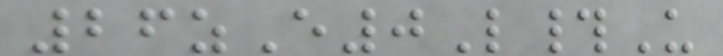26zE0L#U
